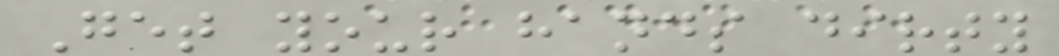Get your hands dirty
